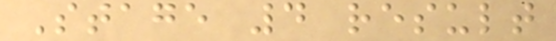Stage 4 result
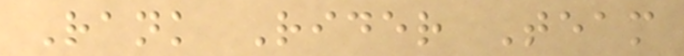Rank Rider Team
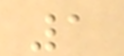1
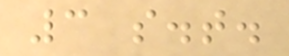3 s.t.
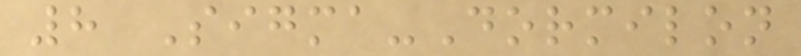8 Sigma-Dormilon
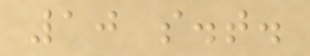10 s.t.
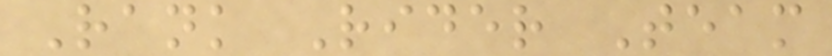Rank Rider Team
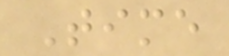Time
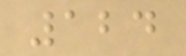124
